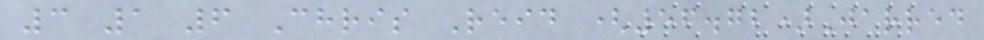3 1 6 Chris Reid (56.72)Jarred
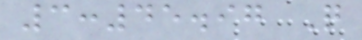3:45.97 Q
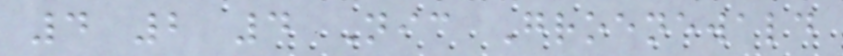4 2 4 Nic Groenewald
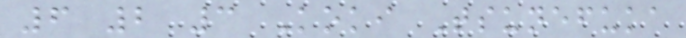6 2 3 Koki Tsunefuka
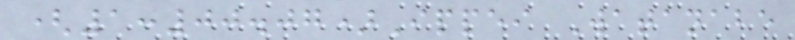(1:00.07)Ippei Watanabe
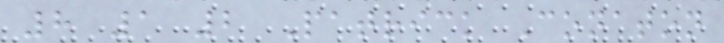8 1 2 Patrick Conaton
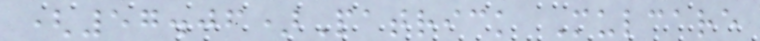(57.06)Patrick Mulcare
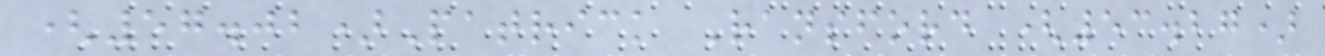(57.02)Patrick Ransford (53.27)
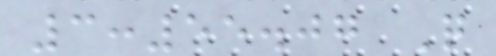3:55.07 Q
